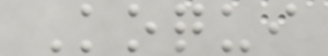Koqui
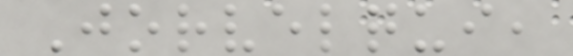Jorvelqui,
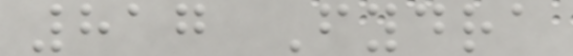817 Fydra
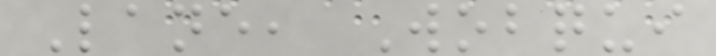Lane, Wobqui
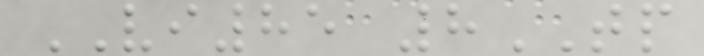VI85 8TP
